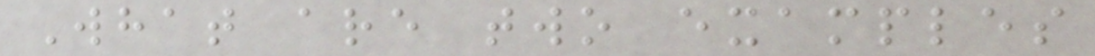What are two examples
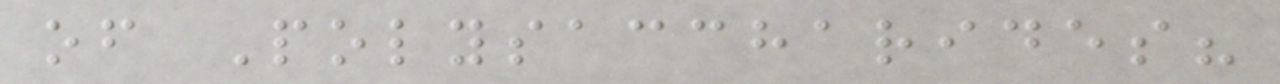of Polysaccharides?
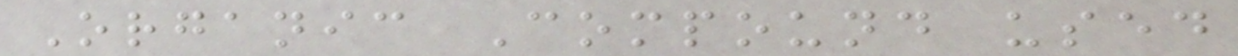Organic Compound used
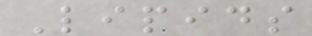Lipids
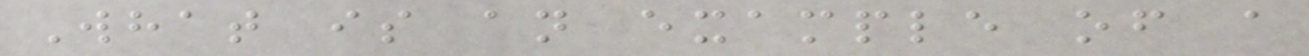What is an example of a
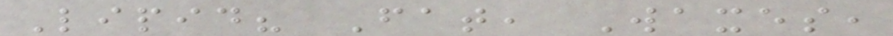Lipid? Fat, Waxes,
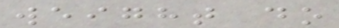weight do
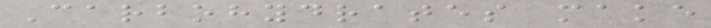Carbohydrates make
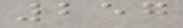257
